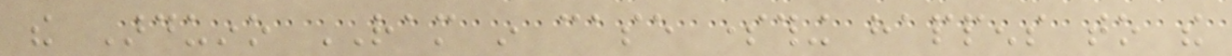the Arduino RAM in case something happens to the
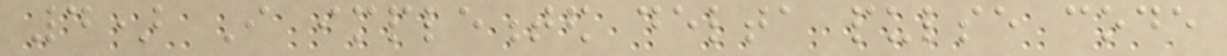4) I implemented delta pulse code
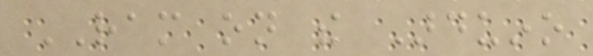RAM on the Arduino
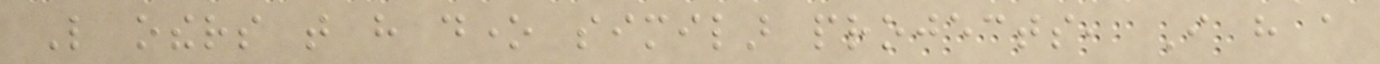Like others that have done similar projects, I have a
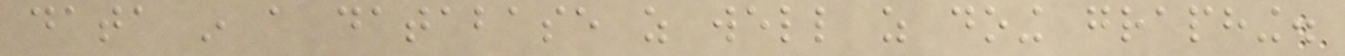data in a database as well as doing graphing.
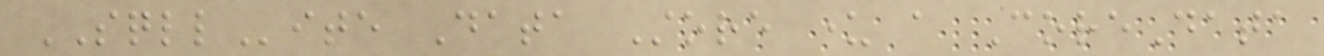SQLLite Data Store under a CoreData
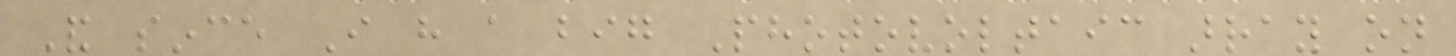And since I have a big Photovoltaic array on
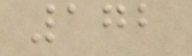172
